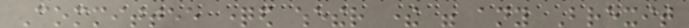Committee questioned whether there were any Brexit
